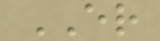ER
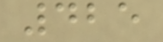425
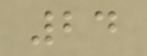24
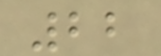22
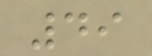49
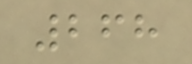268
